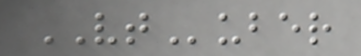VTuber
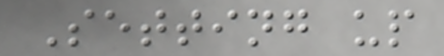Setting up
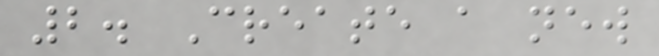2. Create a new
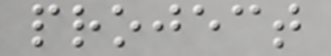project
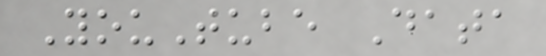YouTube Data
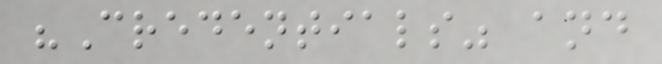"Credentials" and
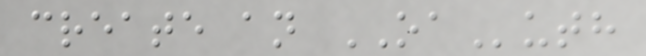create an OAuth
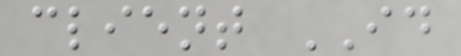client ID
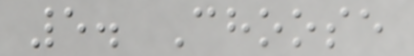5. Choose
